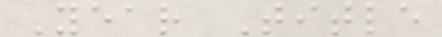Year Title
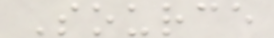Source
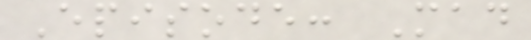Episode: Mad
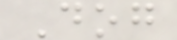Dog
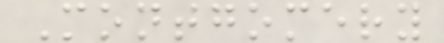Montgomery
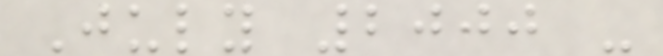July 2000 -
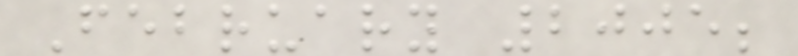February 2005;
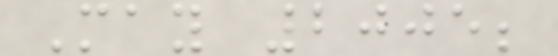May 2005;
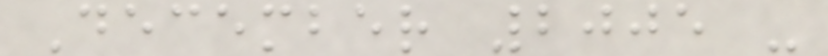December 2005 -
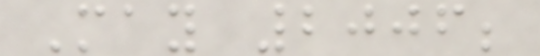May 2006;
